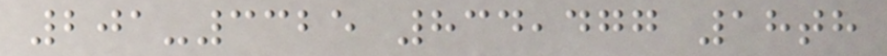201-3325 834,477 18th
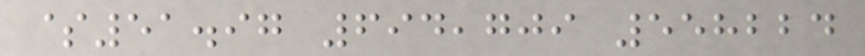$51.97 694,709 558224
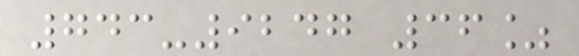743-9247 36%
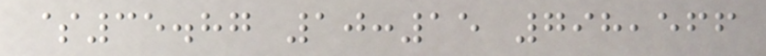$35.87 10:15 798,566
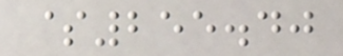$255.40
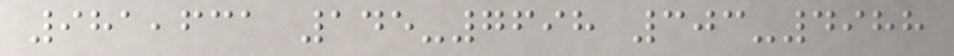981,631 145-7698 303-4988
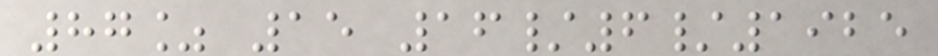87% 15 16/6/1925
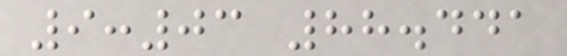9:03 88.441
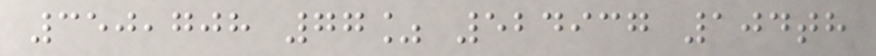350,708 77% 524937 104th
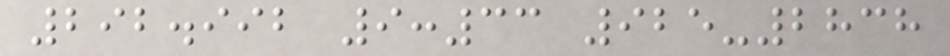292.992 9:33 925-2838
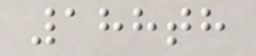188th
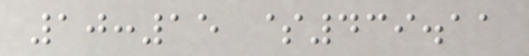10:15 $439.11
